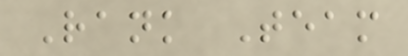Rank Team
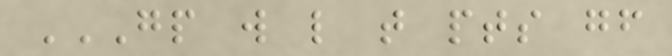GP W L T PTS GF
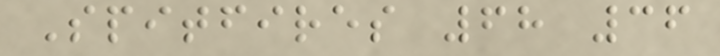Spitfires 68 36
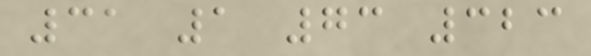31 1 73 323
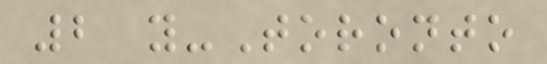2 y-Toronto
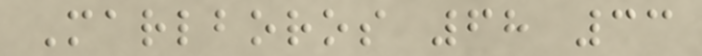Marlboros 68 33
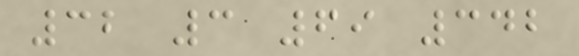32 3 69 342
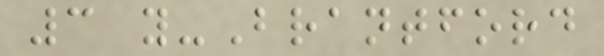3 y-Brantford
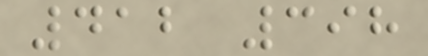412 398
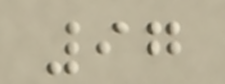97
